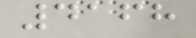4168
